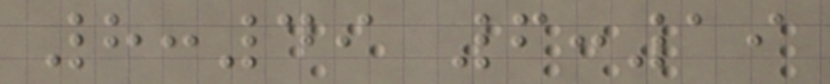8:49 6:19
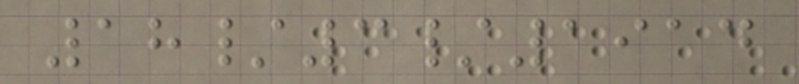18/3/1914
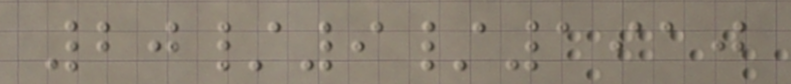20/9/1910
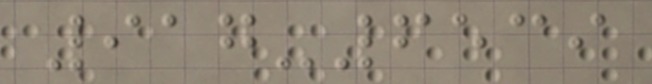917-6539
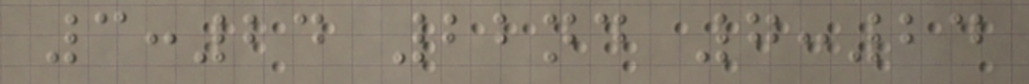3:24 22nd 7:24
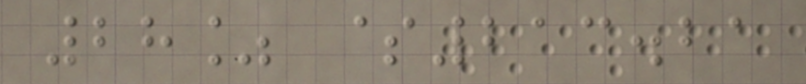28% $213.21
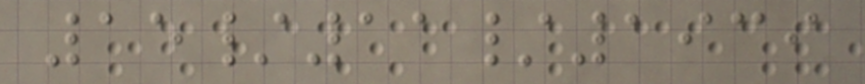15/11/1939
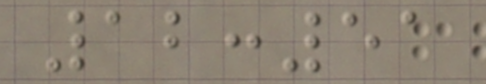12:51
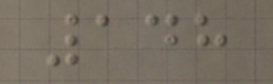148
